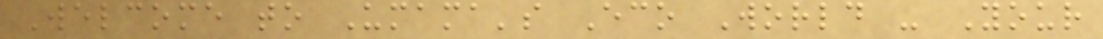Welcome to Umama's Eco World - Your
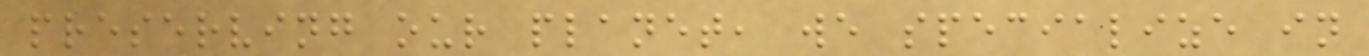preserving our planet, we specialize in
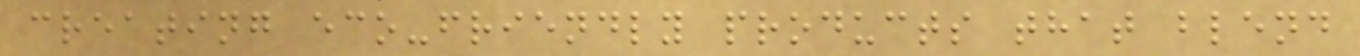creating eco-friendly products that blend
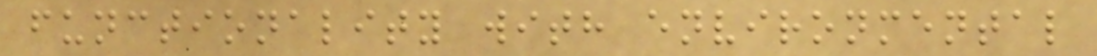functionality with environmental
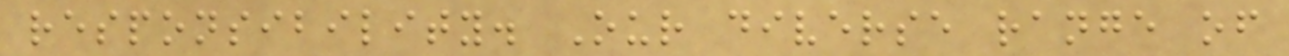responsibility. Our diverse range of
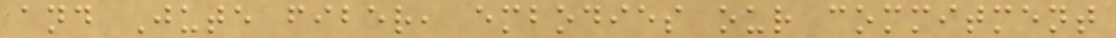and Jute fiber, embodies our commitment
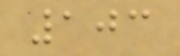103
